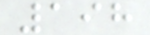198
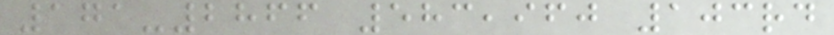171-2866 583,960 103rd
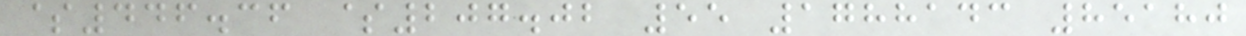$446.36 $207.02 55 1788143 85180
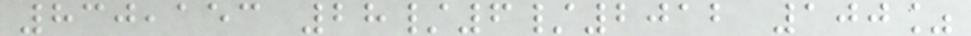830,153 28/6/2012 100%
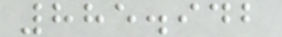885.942
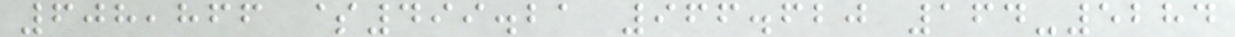608,866 $499.21 966.620 164-5284
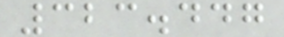323.447
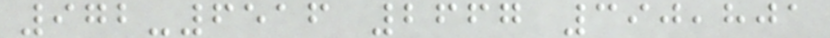972-6516 2667 390,801
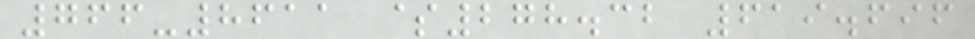766-8611 $278.32 619.696
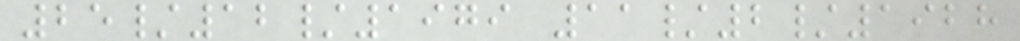25/12/1979 11/2/1928
